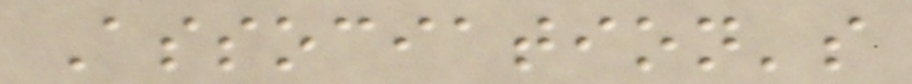Association's
